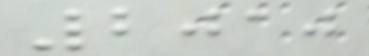2010
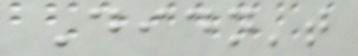Didn't
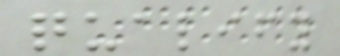qualify
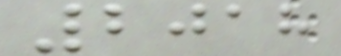2018
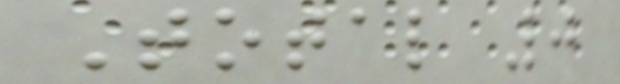Total 0
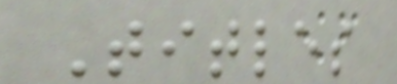Titles
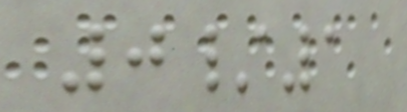0/1
